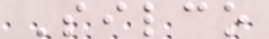Silco
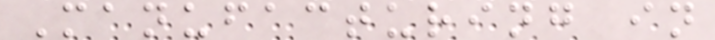Manufacturing in
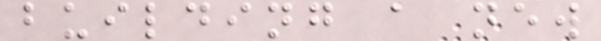building a new
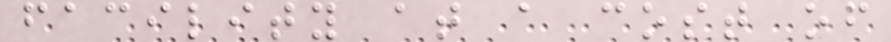facility at a cost of
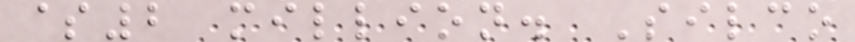$2 million. Silco
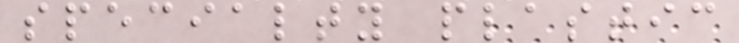specialty plastic
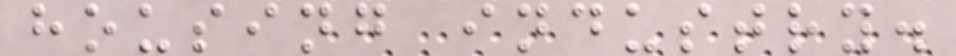housing industry.
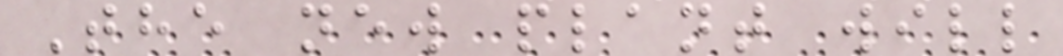The new plant will
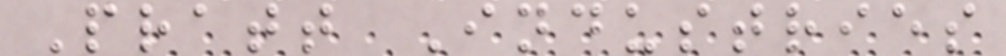Pratt Industries
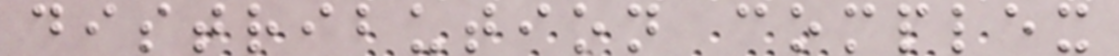distribution complex
